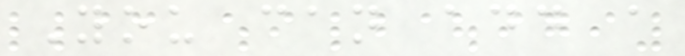You can add a
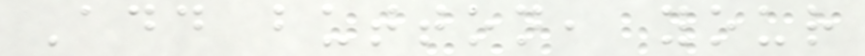Add button, your
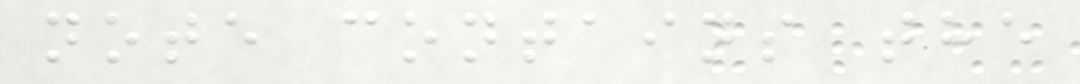note contains the
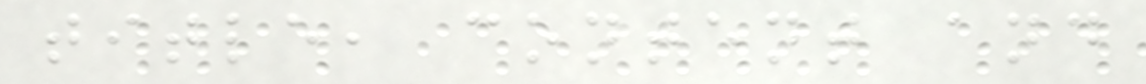title, content and
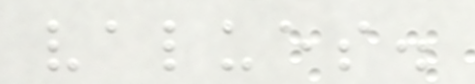values.
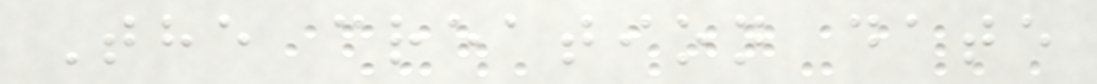The creation date
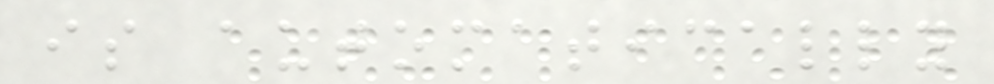is automatically
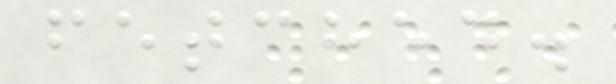fetched.
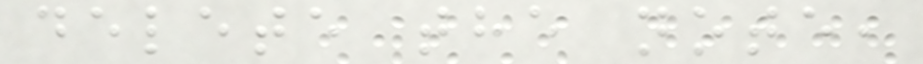delete the note,
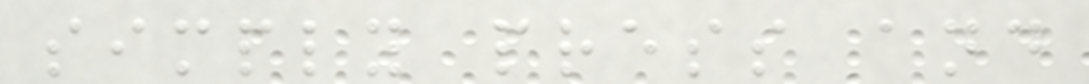simply press and
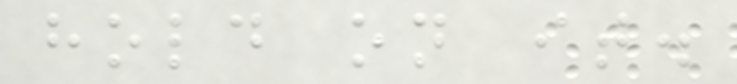hold on it.
